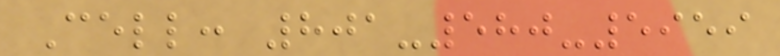Cell: 801-580-5959
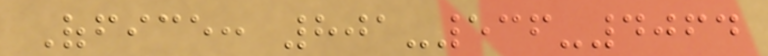Office: 801-536-4064
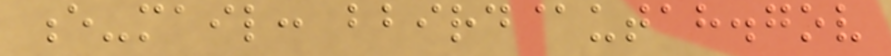e-mail: bbird@utah.gov
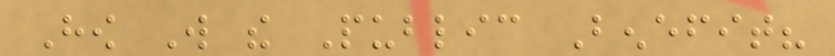How Will the Public Benefit?
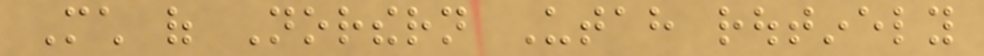Much of Northern Utah routinely
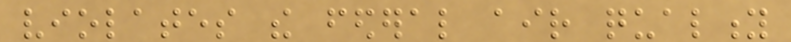violates the federal air quality
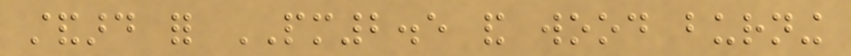standard for PM2.5 and wood burning
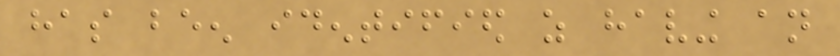has been identified as having an
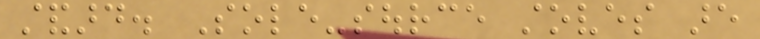standard. Sole-source stoves are
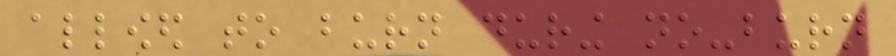allowed to burn during no-burn
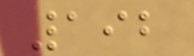192
